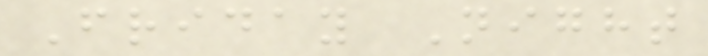Friday Night
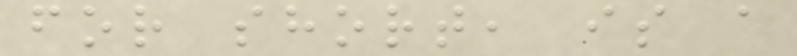for short, is a
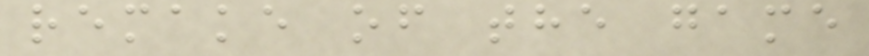remake of the game
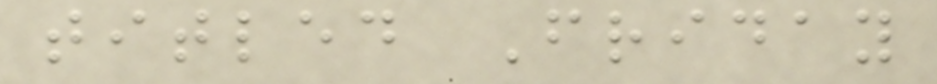titled Friday
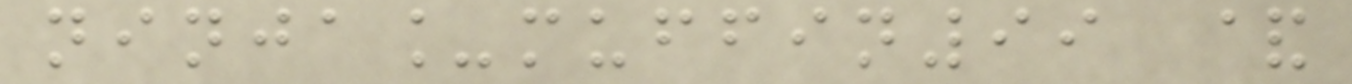ninja_muffin99 &
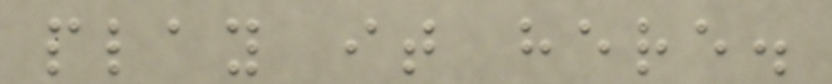play it here.
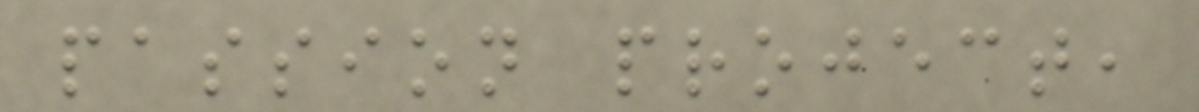passion project,
